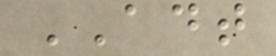ADT
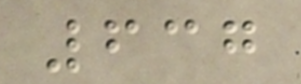637
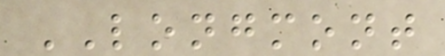LONGMONT
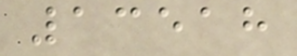13518
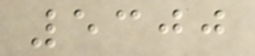5300
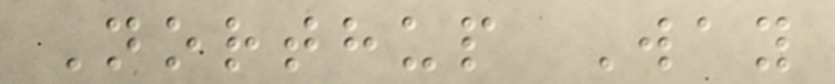Northup Way
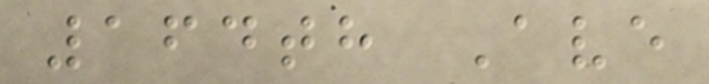164th Ave
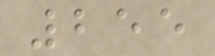255
